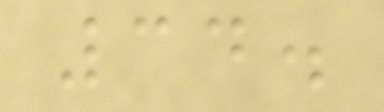34.
